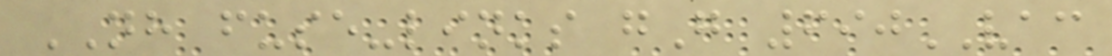NH fuse-links gG 690VAC
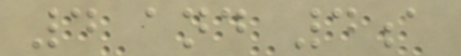4 and 4a
